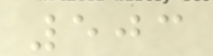503
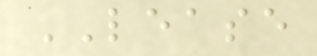LEASE
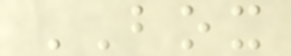BOX
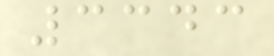3343
